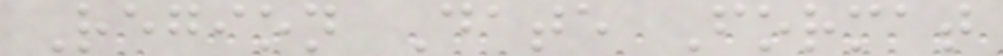Region Date Format
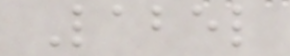Label
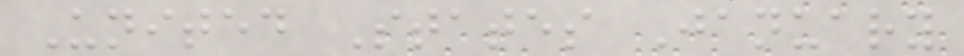United States January
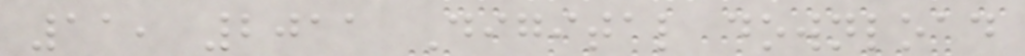11, 2011 Digital download
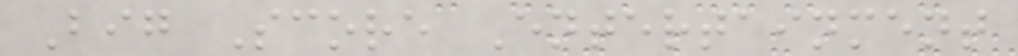Big Score Entertainment
